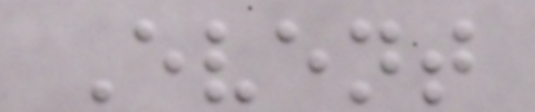Event
